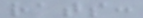rats:
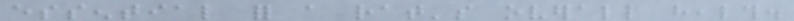essential for a rat's overall health.
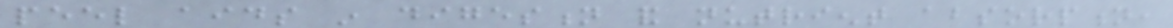peel aids in digestion and nutrient absorption,
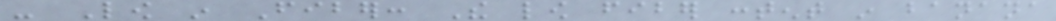- Low in Fiber: The low fiber content in banana
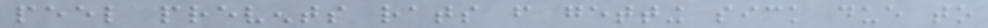peel prevents rats from getting sick due to
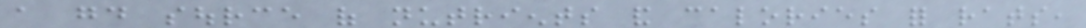a good source of nutrients and calories for rats,
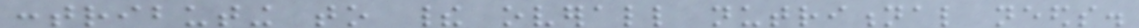contributing to their overall nutritional needs.
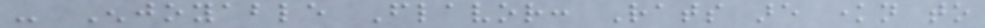- Enjoyable Flavor: Rats are known to
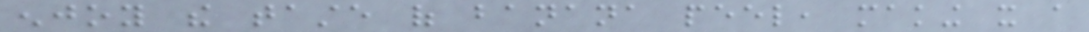enjoy the taste of banana peel, making it a
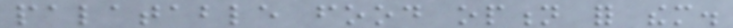palatable food option for them.
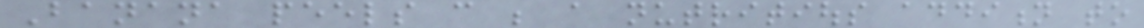Banana peels can be a nutritious addition to
